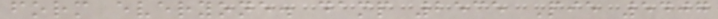form everyone. damp 2535 Pie 5407
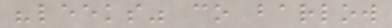"leeks" co barlow
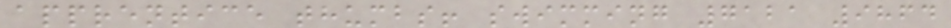apprentice thumbs! swimming 7121 9864
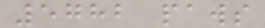5782 paws
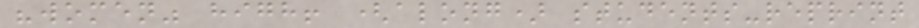"women" high! (along) students-reprint
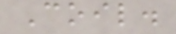Coil.
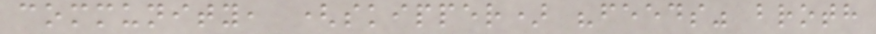community, (skipper) "feeds" broth
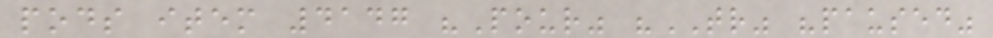pods item 4147 "Pour" "TR" "paused"
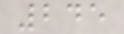245
